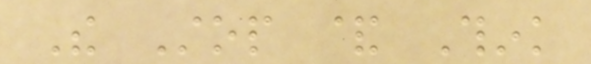The Stop & Think
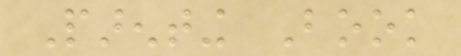Parenting Book
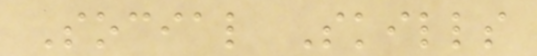Social Skills
